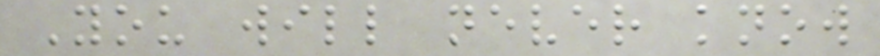You will never know
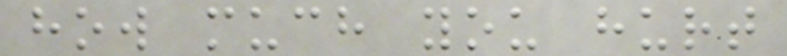how much you hurt
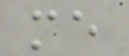me
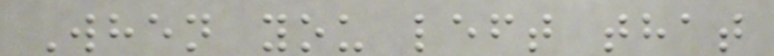When you left that
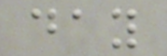day
